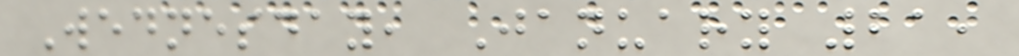Wednesday, January 21,
